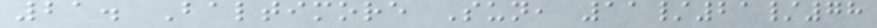21. Baltimore Sun, 11/21/78
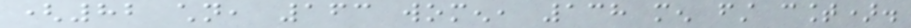(82 children, 163 women, 138 men first count).
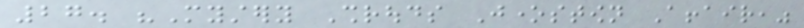27. "Mystery Shrouds Jonestown Affair,"
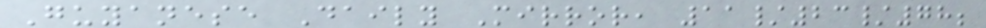Guyanese Daily Mirror, 11/23/78;
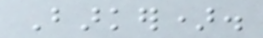Barker).
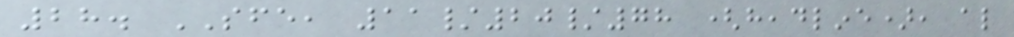28. SFE, 11/20/78 (headline), also
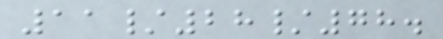11/28/78.
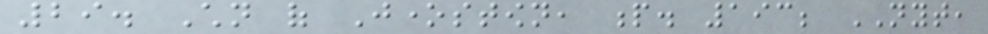29. Children of Jonestown, p. 193; NYT,
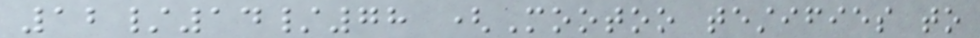12/14/78 (Mootoo testifies to
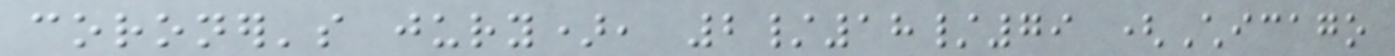coroner's jury), 2/18/79 (Chicago
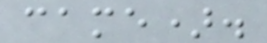came).
